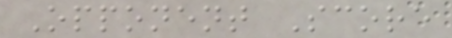Opponent Score
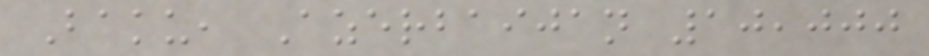Baku, Azerbaijan 10,000
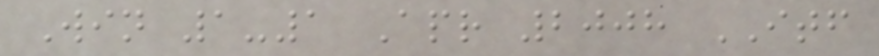Win 1-1 Apr 2008 ITF
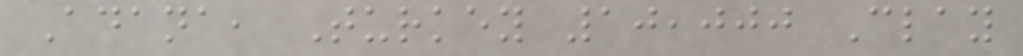Adana, Turkey 10,000 Clay
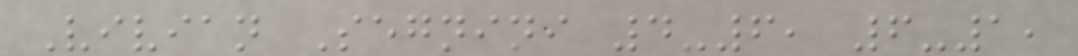Vivian Segnini 4-6, 6-1,
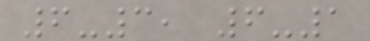6-3, 6-1
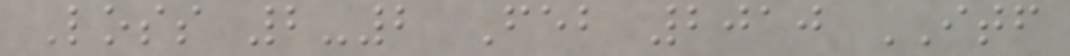Loss 2-2 Feb 2010 ITF
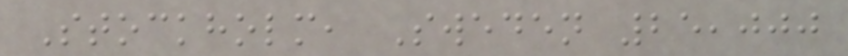Stockholm, Sweden 25,000
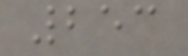253
